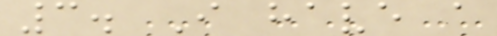3. I have a
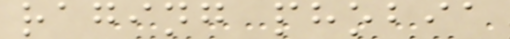raging phobia
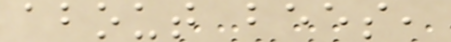about bees,
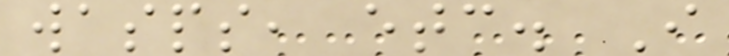wasps, etc. I
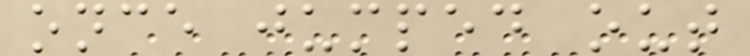once jumped out
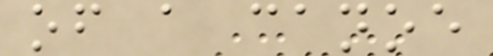of a canoe
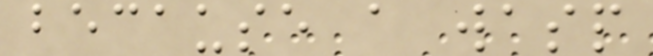because a wasp
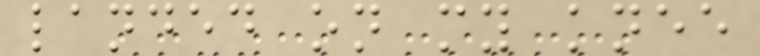landed on my knee
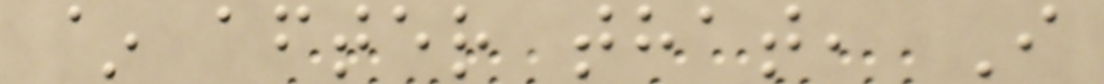~ after that, I
